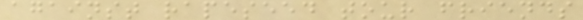against rapeseed tour friends
